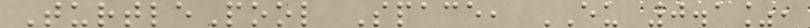TurtlePool Space, EU 0.1%,
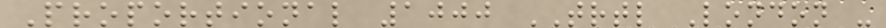Proportional 1000 TRTL London -
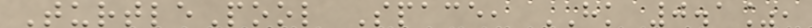TurtlePool Space, HK 0.1%,
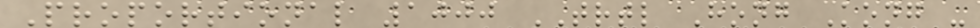Proportional 1000 TRTL Hong Kong -
